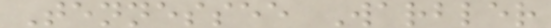Tennessee Warbler
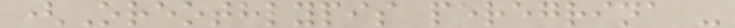(Oreothlypis peregrina -
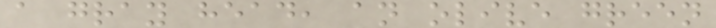a gray head, an olive green
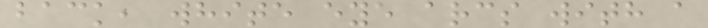back, white eye arcs with a
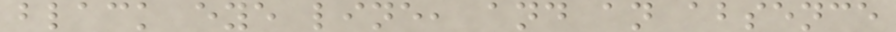black eye line, and an absence
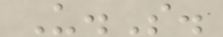U.S.
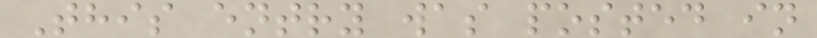This entry was posted in
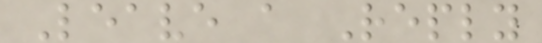Leave a Reply
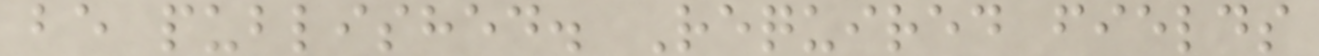be published. Required fields
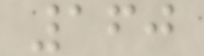160
